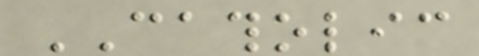CATHOLIC
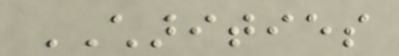CHARITIES
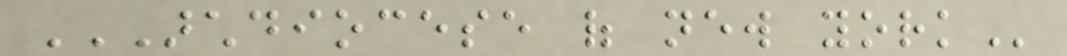ARCHDIOCESE OF NEW YORK
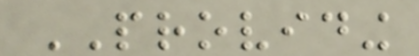PROVIDING
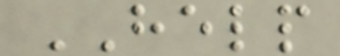HELP
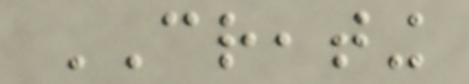CREATING
